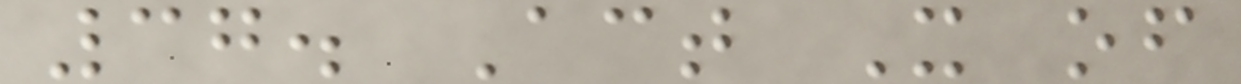37. Act X of
